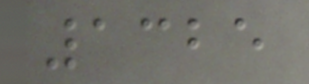1325
